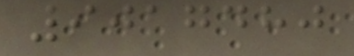9017480
